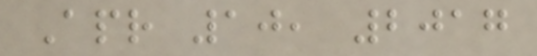Apr 10, 2017
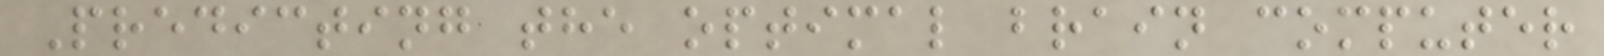Predicting the optimal brain computer
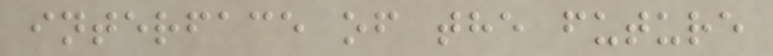interface of the future
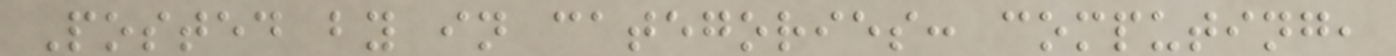Posted by in categories: computing,
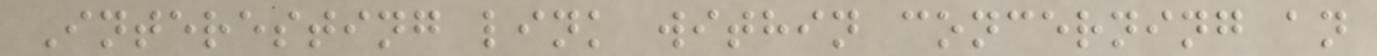Interesting link within concerning an
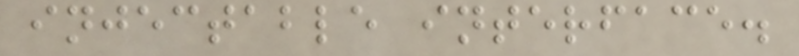injectable interface.
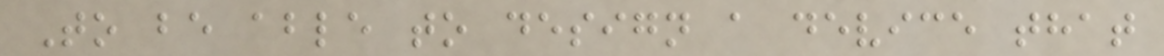To be able to design a device that
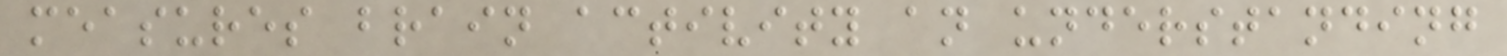measures brain activity an understanding
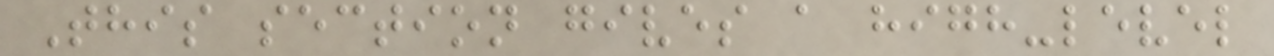This section gives a high-level
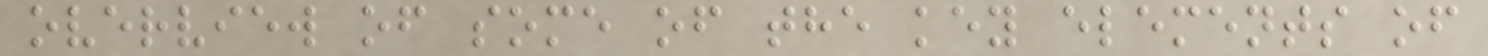overview of some of the key elements of
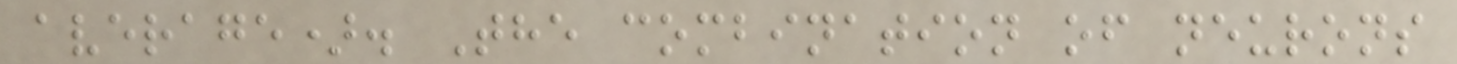average). The combination of neurons
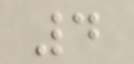4
